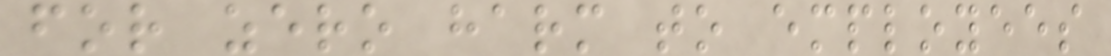for zero harm to employees
